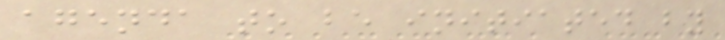agenda to be initiated by
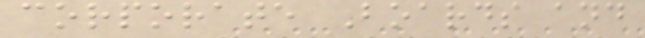corporate Boards and
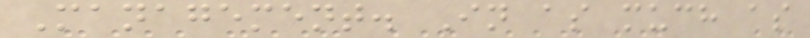Management. In as much as
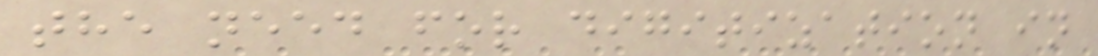the need for digitization in
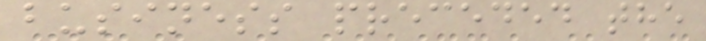business preceded the
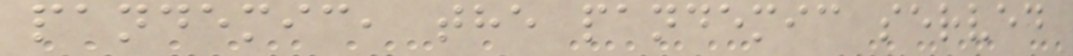pandemic, the pandemic served
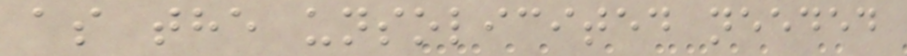as the unsolicited needed
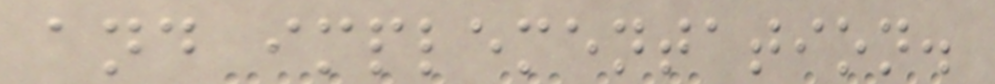and implementation.
